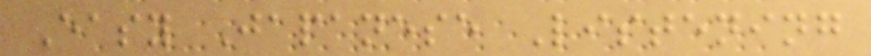Easy Japanese Listening
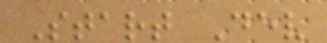Start Dev
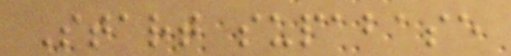Start supabase
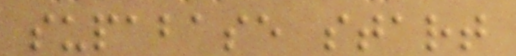supabase start
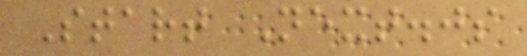Start Next.js
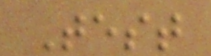Test
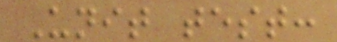Unit test:
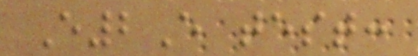E2E test:
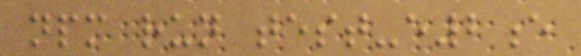npm run test-e2e
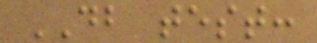DB test:
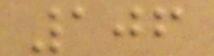106
